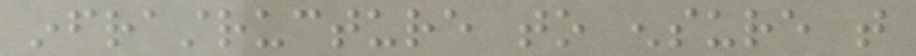infrastructure to ensure that
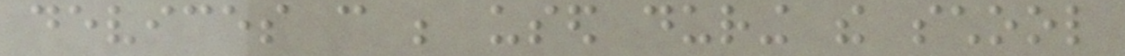devices can be used during the school
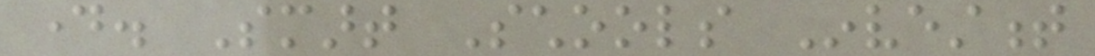day. Smart Schools Investment
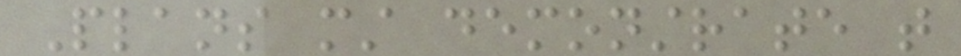Plans must demonstrate that
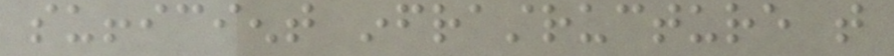sufficient infrastructure that
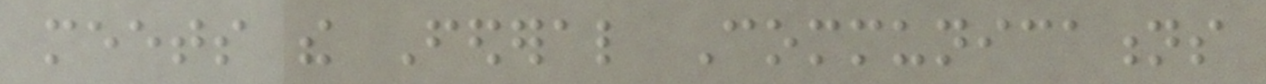meets the Federal Communications
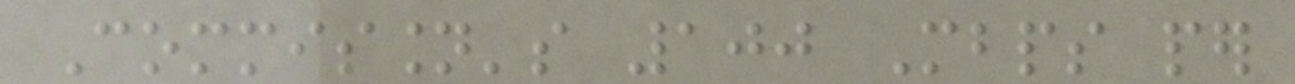Commission's 100 Mbps per
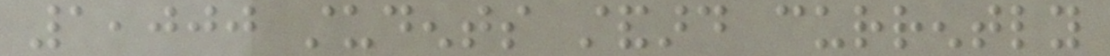1,000 students standard currently
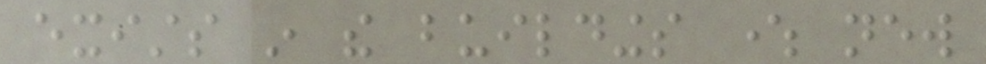exists in the buildings where new
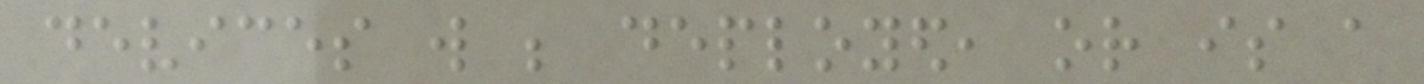devices will be deployed, or is a
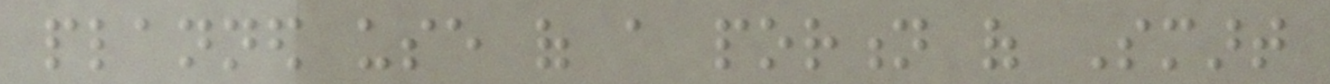planned use of a portion of Smart
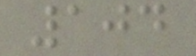104
